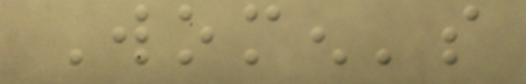Women's
